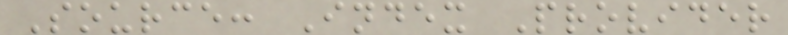Source: Index Provider
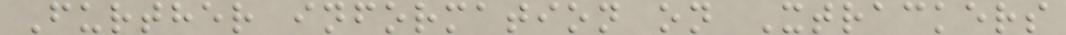Further information on Xtrackers
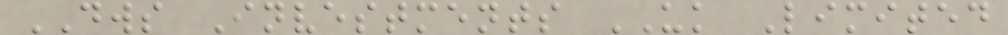DWS Investments UK Limited
